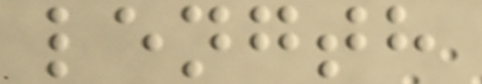length
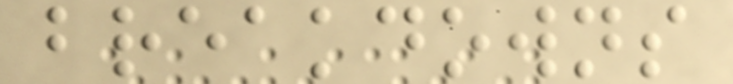breakdowns
